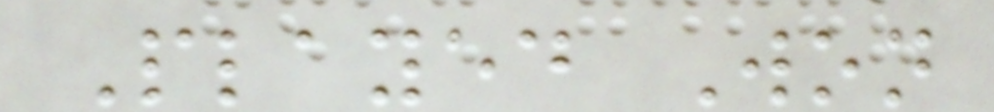Played Won
